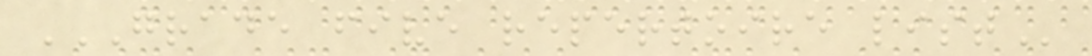GRADE FIVE REPERTOIRE LIST
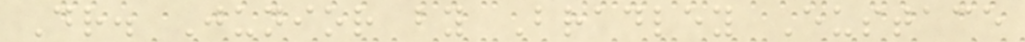Dr. Junior by Bradley Eustace
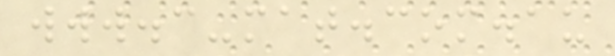www.c-mat.com.au
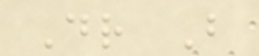Dr B
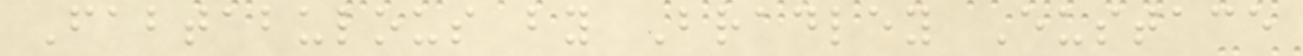Fabtabulous by Bradley Eustace
